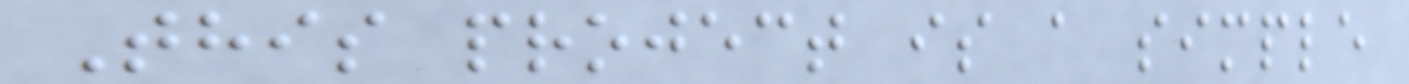This project is a simple
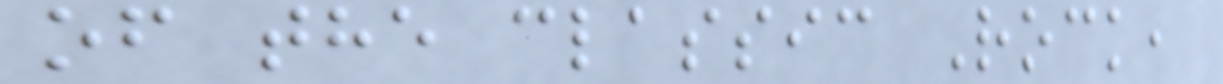of the classic Rock,
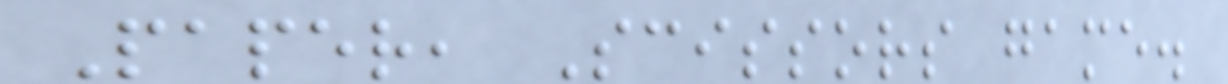Paper, Scissors game.
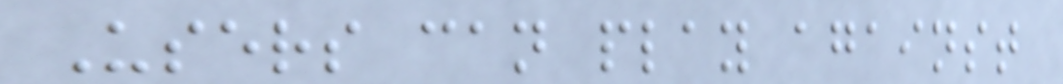Users can play against
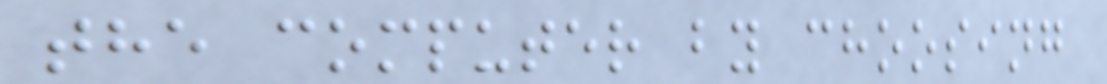the computer by choosing
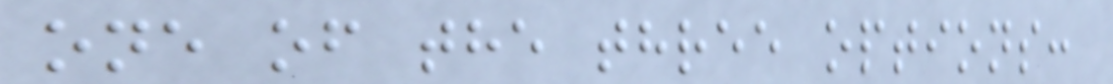one of the three options:
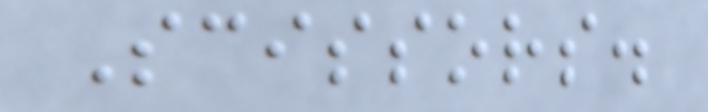Scissors.
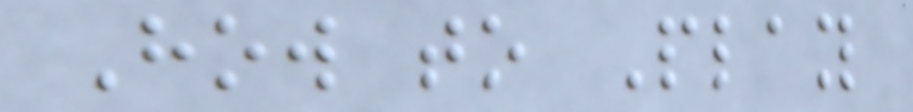How to Play
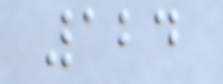124
